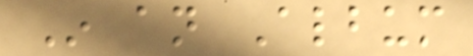In an Album
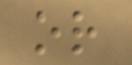or
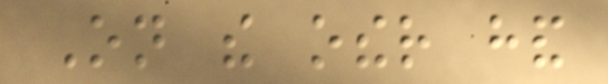On the other hand
